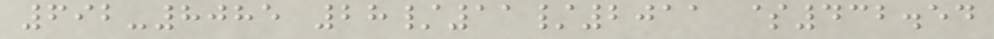692-8085 28/11/2011 $432.54
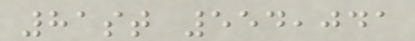81st 554,041
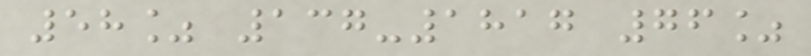58% 137-1817 76%
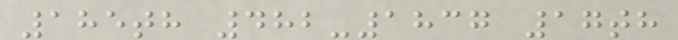185th 482-1837 17th
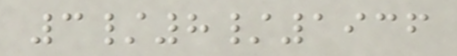3/8/1936
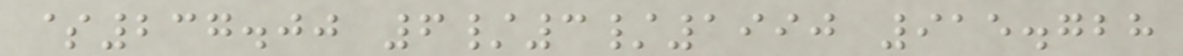$237.00 6/3/1990 915.728
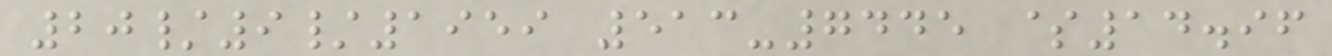20/9/1959 513-7445 $14.96
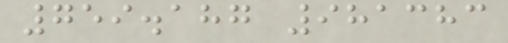759.187 981383
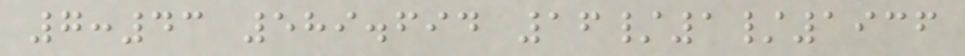7:43 589.694 16/1/1936
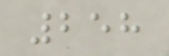258
